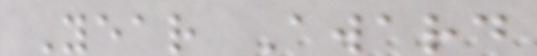Year Award
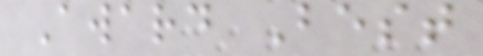Award Best
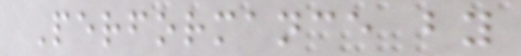Performance by
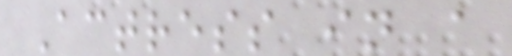Actress in a
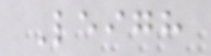Leigh
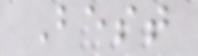Best
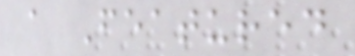a Featured
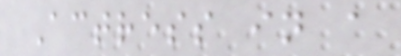Actress in a
